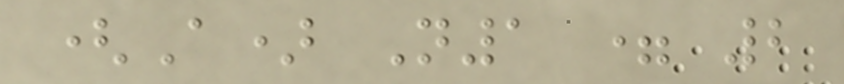(A) N1 = 2
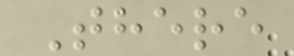There
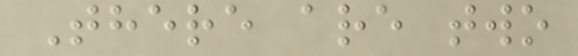There are two
